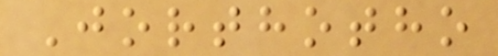Jorthotho
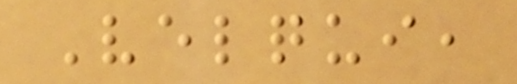Velqui,
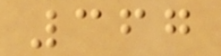367
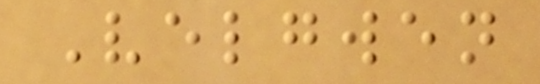Velgwen
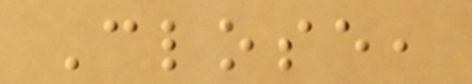Close,
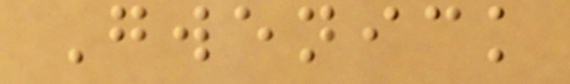Gwenick
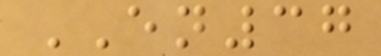EN37
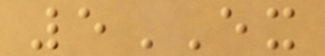5EX
